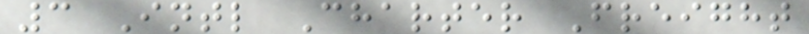3 Intl Charter Freight
